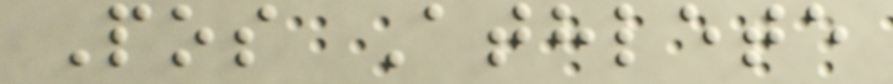Pos Athlete
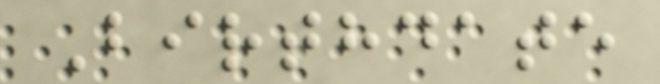Birthdate
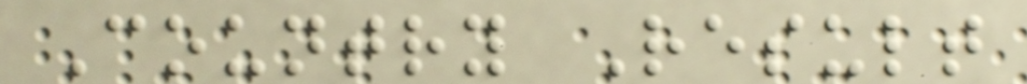Country Result
